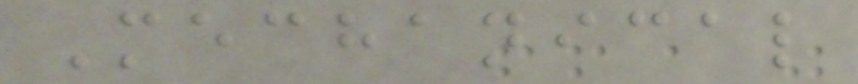Mechanical
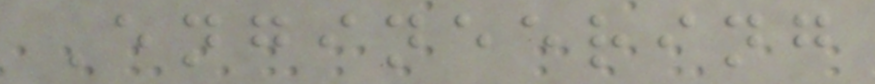Engineering
